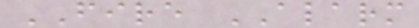FIRE ALARM
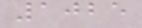1025
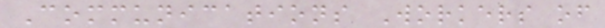Communications Workers of
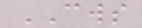CWS
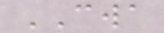CWA
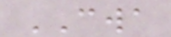CWA
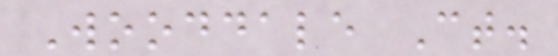Wooddale Ct.
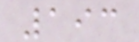193
